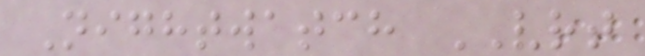Nightwatch VRT
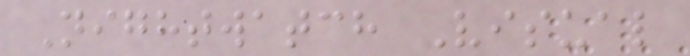Nightwatch Visual
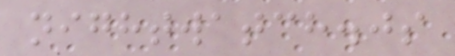nightwatch.js
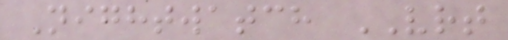Nightwatch VRT
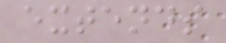extends
